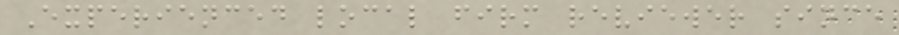Experienced local firm reviewer since
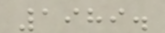1989.
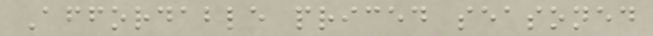Affordable priced seasoned
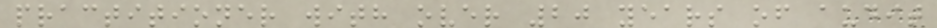practitioner with over 20 years of audit
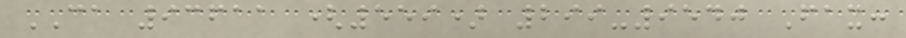CA 93611 (559) 299-9540 Fax:
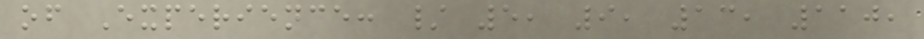of Experience: / 5, 9, 13, 110,
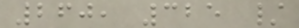260, 325 /
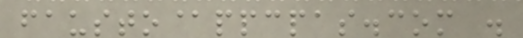fausto@ppcpas.com .
